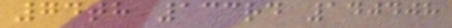74th 133rd 140408
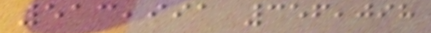513,991 356,098
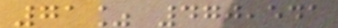71% 470,541
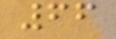66
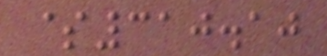$310.10
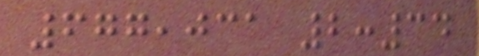677,031 2:34
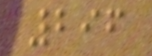296
